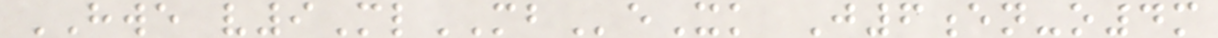HWE v9MlMBeXk J6en-o4m
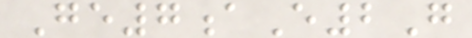Ge7aE2G
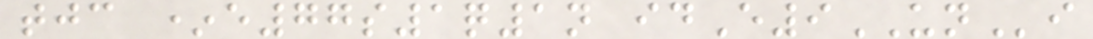tjc *e77s1q1n idE9UNi
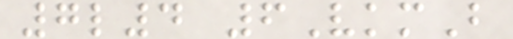7l4 6VkmB
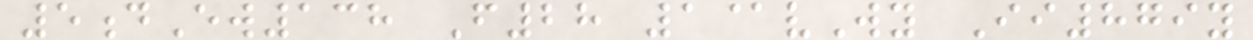5dEw138 F28 1@vWy Ii879y
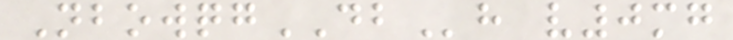NbowqgDBh v0mg
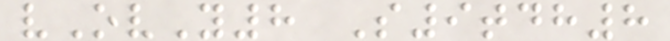vOvY8 S9tdh8
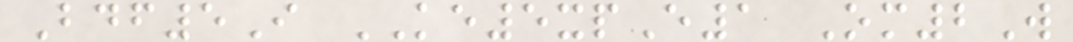Bdf5I KE5xpE1 Om2W
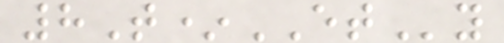8T*ETy
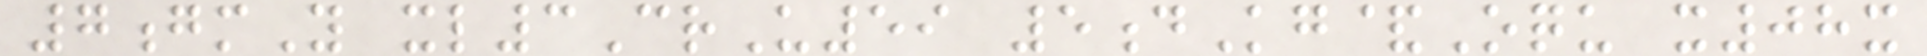7gmY xl3CrU59 5dKg&Oqu x08x
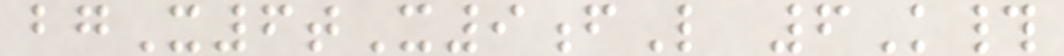bgX6tX9fL 6K#
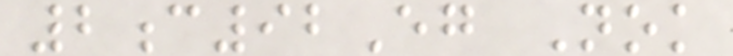2c92Eg Nok
